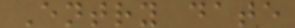Entry date
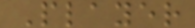Player
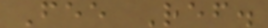Fee Ref.
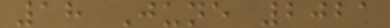18 June 2021
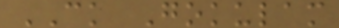CK Gokulam
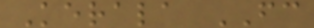Kerala FC
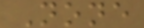None
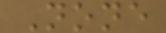None
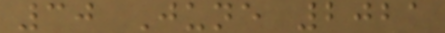30 June 2021
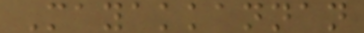Mayakkannan
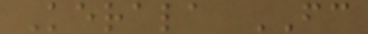Kerala FC
